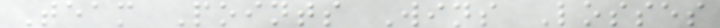Team Points Wins Losses
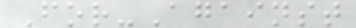For-Against
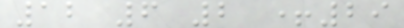12 6 2 +29
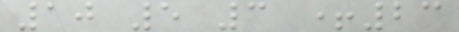10 5 3 +23
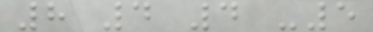8 4 4 -5
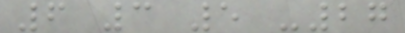6 3 5 -27
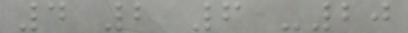4 2 6 -20
